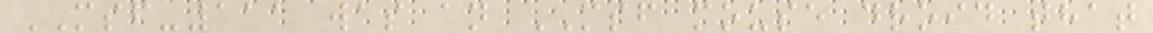MSF-111 was an MSF mouse droid that
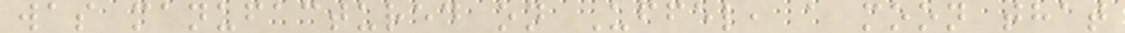was manufactured on Uffel, a moon that
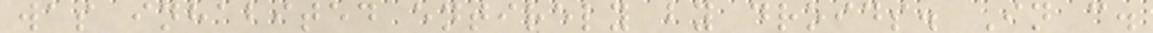was inhabited entirely by droids. In c.
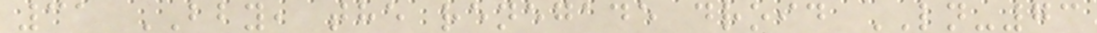31 BBY, the renegade droid LN-73
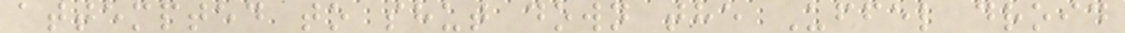attempted to shut down the Uffel droid
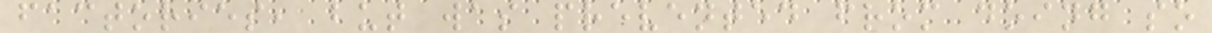factories, but was prevented from doing so
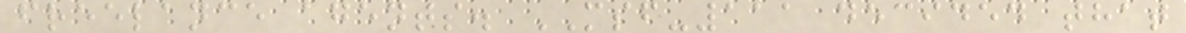freelance agents. MSF-111 decided that
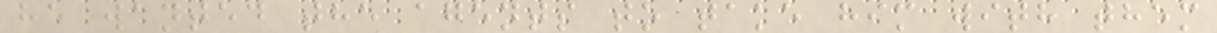he wanted the agents to take him with them
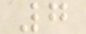7
